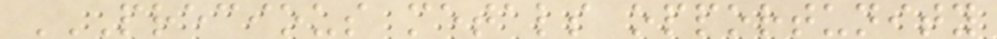PRECIOUS METALS OPPORTUNITY
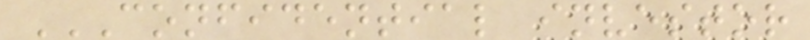CONFIDENTIAL INVESTOR
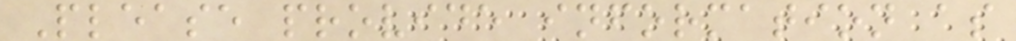Please provide information as
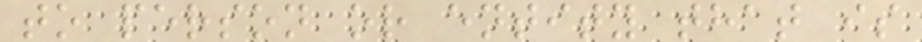to person or entity that is
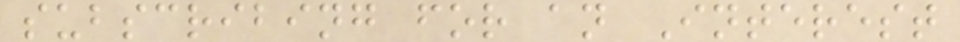subscribing for an Interest
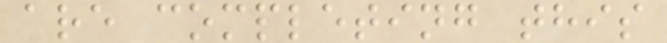are completing this
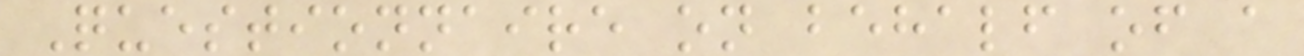Questionnaire on behalf of a
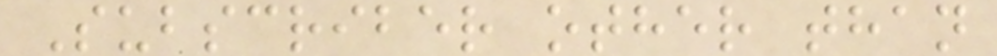Subscriber other than
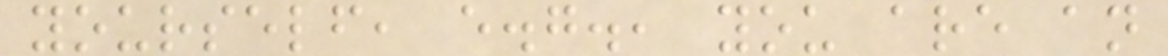yourself, e.g., you are an
